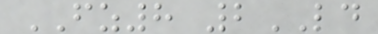FZ8 2LD
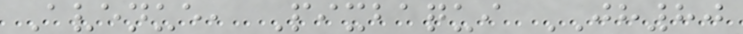Avenue, Pixbaqui JH80
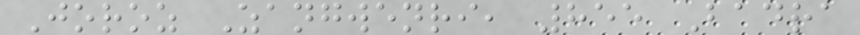Joroz Zangwenri, 855 Badra
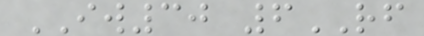IW30 6RF
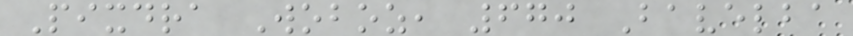Pixdra Woboz, 670 Bavelba
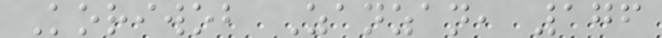Koriwob Zanzan, 176
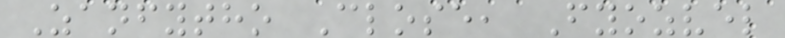Zanfytho Close, Fyozvel
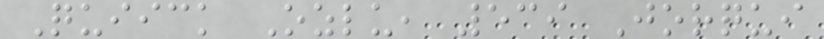Quiick Ozlu, 539 Jorqui
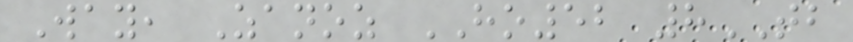Way, Zanoz HO52 8TB
